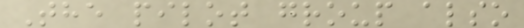The pilot group also
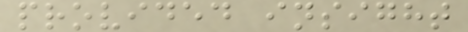provided insight
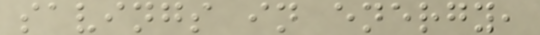savings in energy,
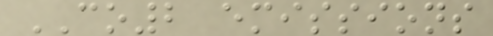CO2 emissions
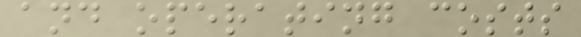and operating costs
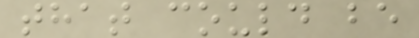that could be
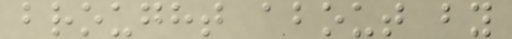brought about by
